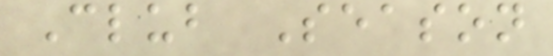Club Season
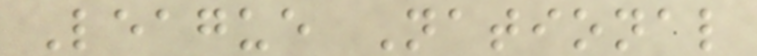League National
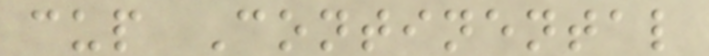cup Continental
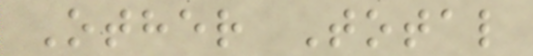Other Total
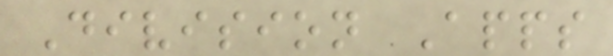Division Apps
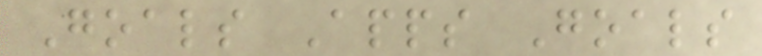Goals Apps Goals
